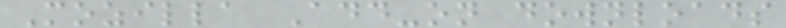Mozilla Add-on downloads
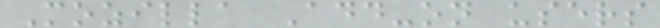Mozilla Add-on users
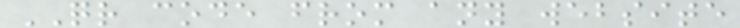QR code from any website
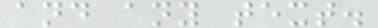and any text.
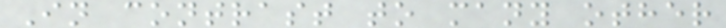In contrast to many other
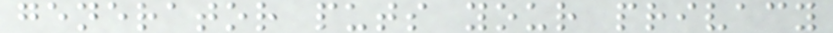generator puts your privacy
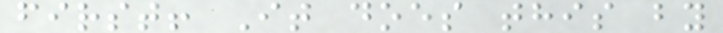first! It does this by
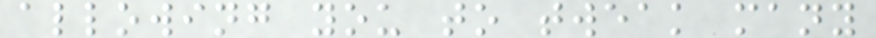allowing you to tweak many
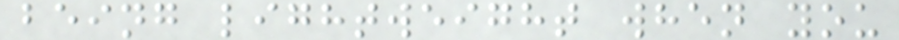being lightweight when you
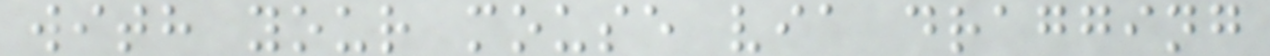with your mouse via dragging
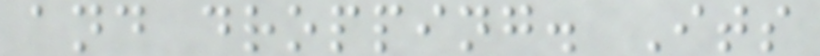and dropping. Its
